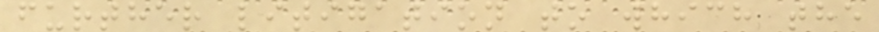further litigation to which the
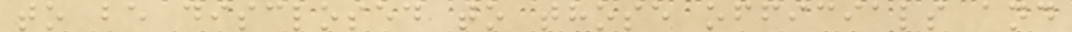to be disclosed to those officials and
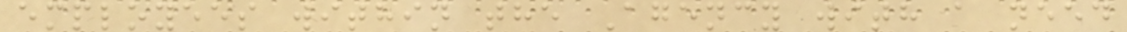employees within the Agency with a need
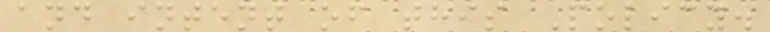and intent of this Policy.
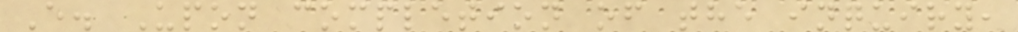E. Upon completion of the inquiry,
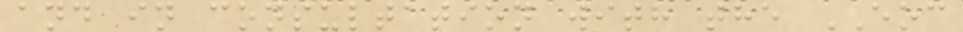and in consultation with the EOC
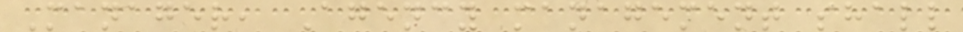Manager, Agency management shall
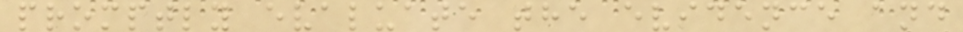promptly evaluate the evidence and
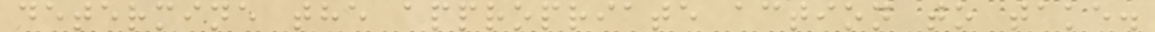determine the appropriate action to take.
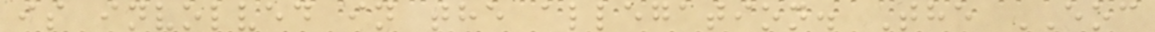is involved in the allegation. The EOC
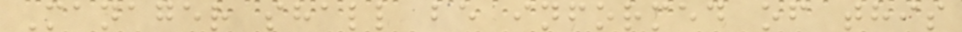Manager shall be informed of this
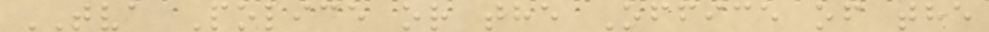TVA Police or the Office of the
